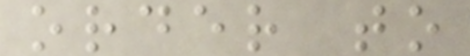order to
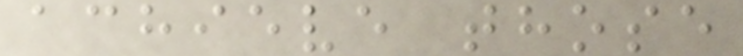achieve those
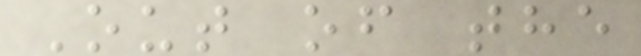Out of the
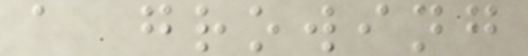a growing
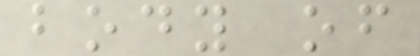body of
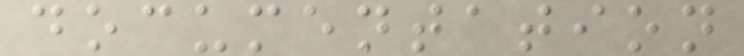documentation
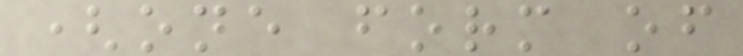(one form of
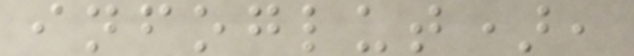infoglut),
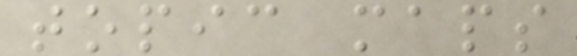topic maps
